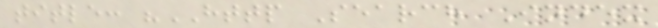title: "HTTP Search Index
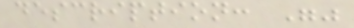description: ""
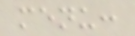menu:
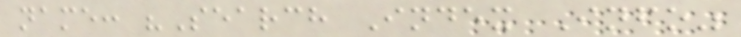name: "Search Index Info"
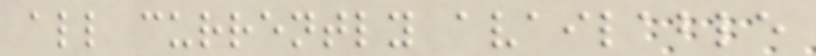all currently available
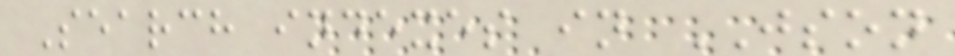Search indexes in JSON
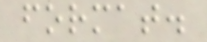format.
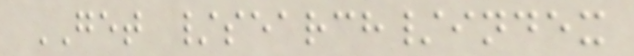GET /search/index
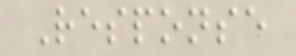Response
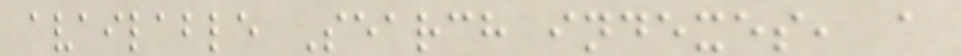available Search indexes, a
